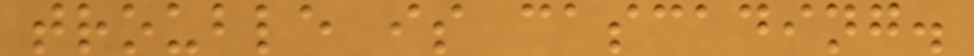trouble is cascading.
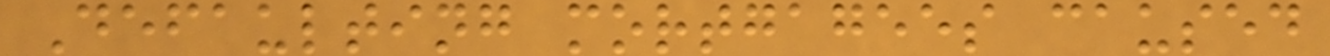Defaulting mortgagees caused
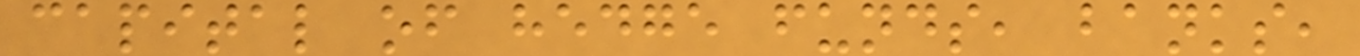capital of hedge funds, banks,
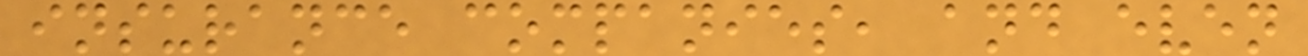insurance companies, and even
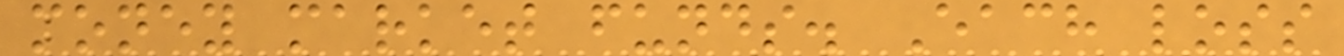money market funds. Each loss
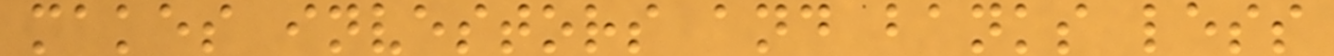makes investors and banks less
